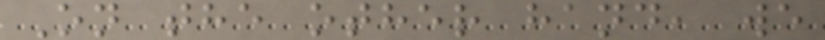On the other hand, we
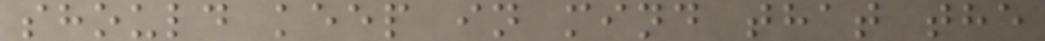should keep in mind that the
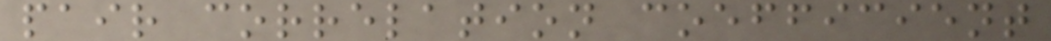pair correlation coefficient
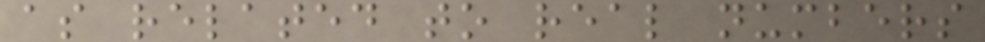as related to real numbers
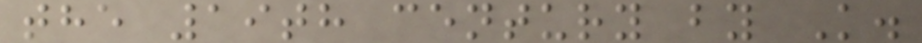the 19th century by K.
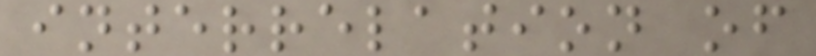interrelation of
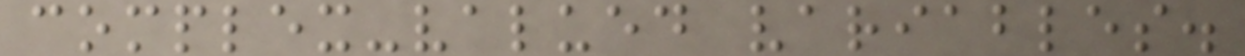complex-valued variables.
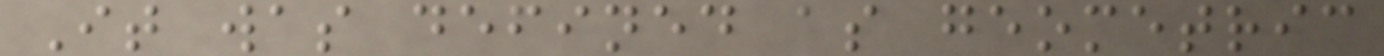It was defined as geometric
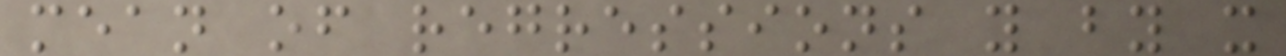mean of regressions y by x
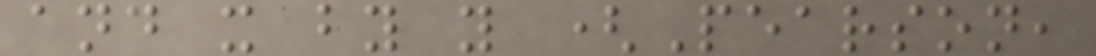and x by y (Pearson,
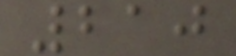210
